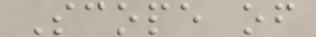Scope of
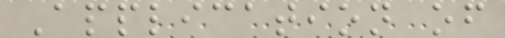Application of
